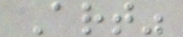Art"
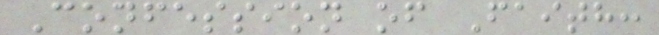Confession of Faith:
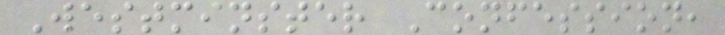Westminster Confession,
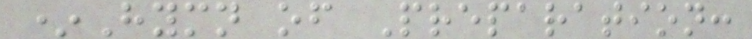*Hymn of Preparation:
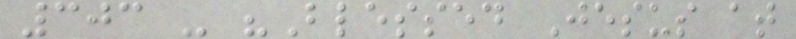303 - "Blessed Jesus at
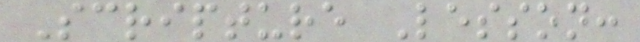Scripture Lesson:
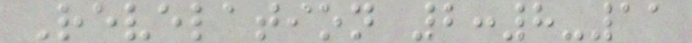Revelation 2:8-11
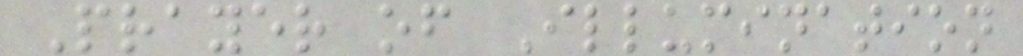Prayer of Illumination
